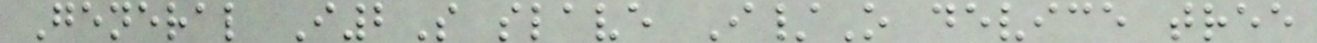General I2S slave I/O device tree
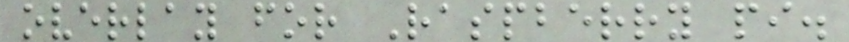overlay for Raspberry pi.
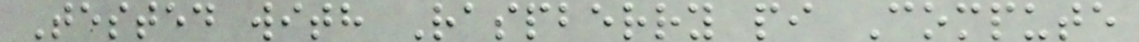Tested with Raspberry pi Compute
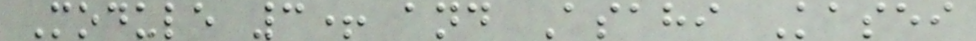Module 3+ and Asahi Kasei
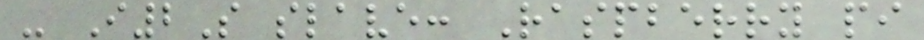- I2S slave: Raspberry pi
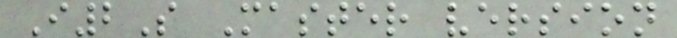I2S Master version
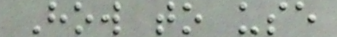How to use
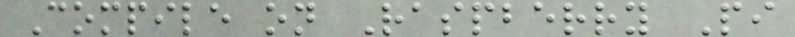Compile on Raspberry Pi
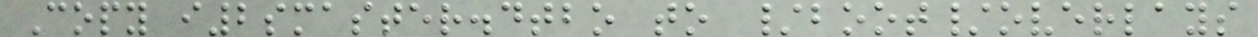Copy i2smaster.dtbo to /boot/overlays
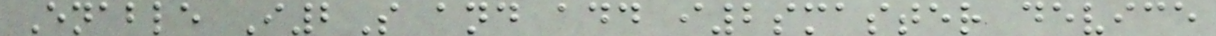Enable I2S and add i2smaster device
